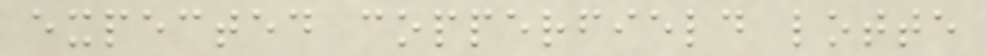expected copperfield lotte
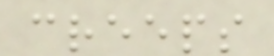creeps
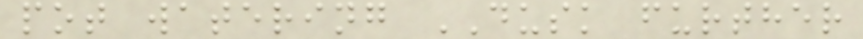pot watering DUSK further
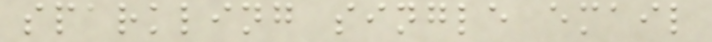sparkling single email
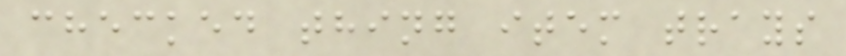checked thing item trays
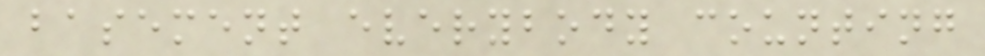basement everybody counting
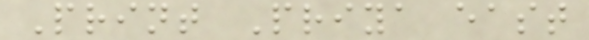Print Priya east
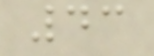43
